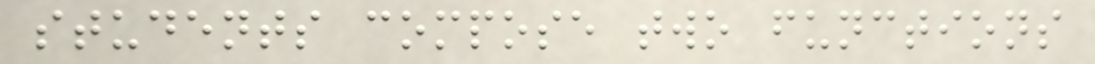students compose two functions
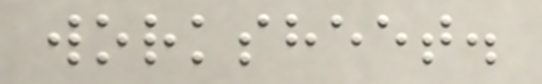worksheet.
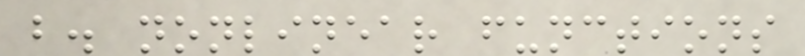b. nonlinear functions
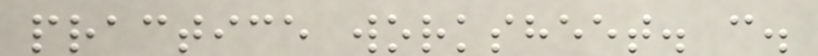practice worksheet. c.
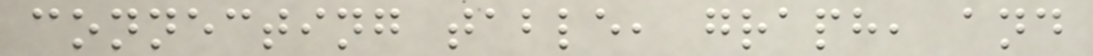connecting table, graph, and
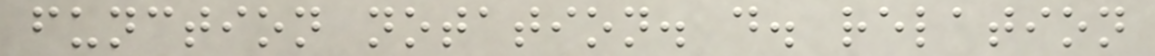function notation. d. relation
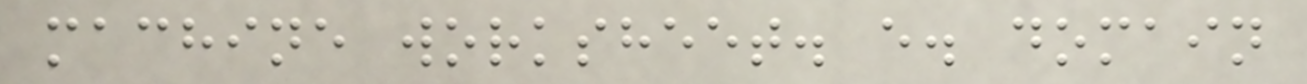machine worksheet. e. domain
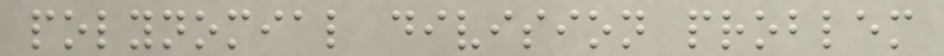polynomial division problem
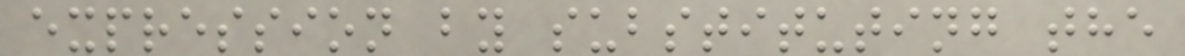expression by substituting the
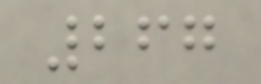267
